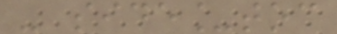- side_toc
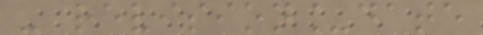- revision_date
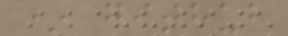* github
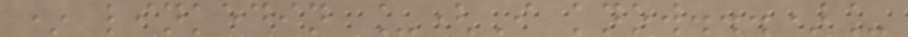* linkedin _(I know...)_
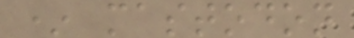* mastodon
